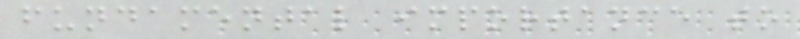fundamental importance to
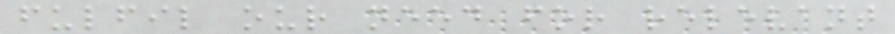fulfil our need for relevant
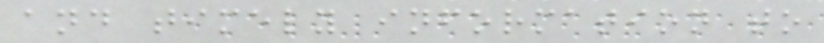and timely information to
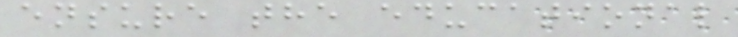ensure the educational
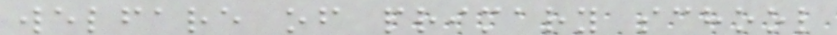welfare of primary school
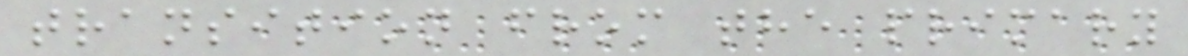transition from the primary
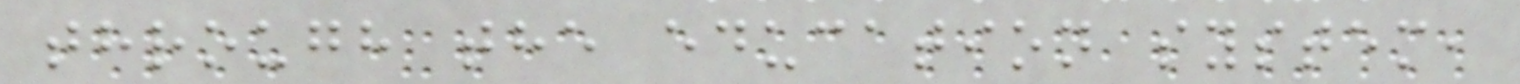through the education system,
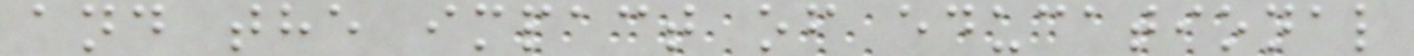and the impact of educational
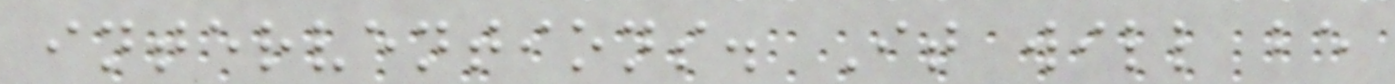interventions. It will be
